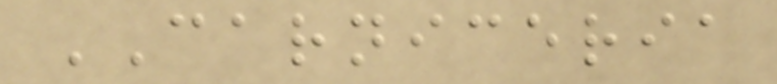CARNICERIA
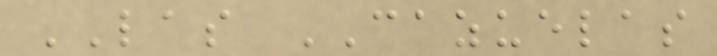LAS CAZUELAS
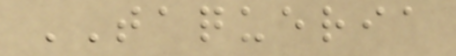TAQUERIA
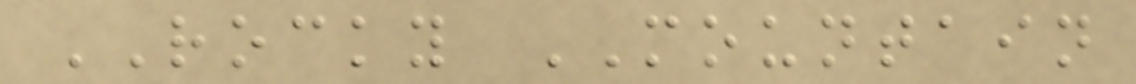ROCKY MOUNTAIN
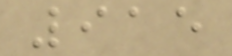915
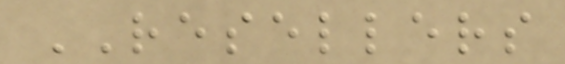RESELLERS
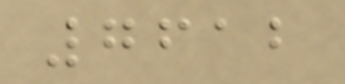7612
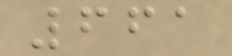661
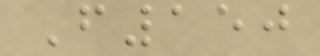F150
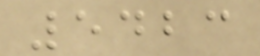5423
